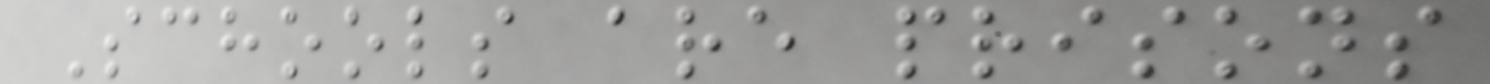Schools are prisons
